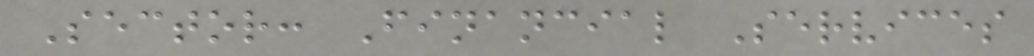Sector: Financial Services
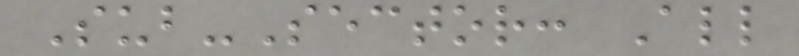Sub-Sector: All
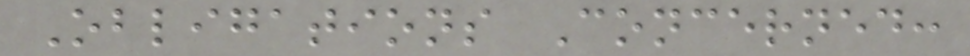Obligations Concerned:
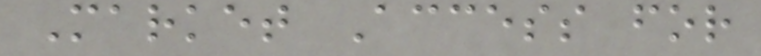Market Access for
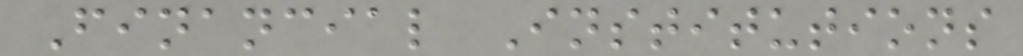Financial Institutions
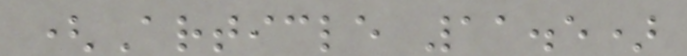(Article 11.5)
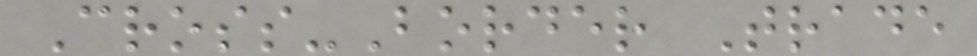Cross-Border Trade
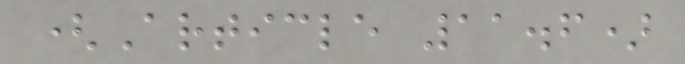(Article 11.6)
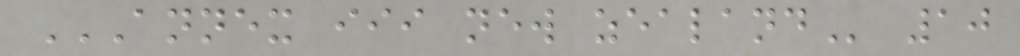ANNEX III NEW ZEALAND 10
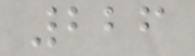226
